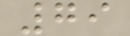79
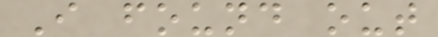I found out
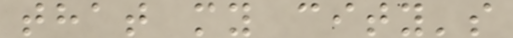that my city's
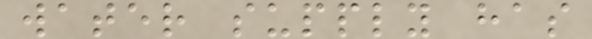water supply has
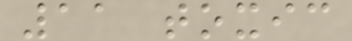11 toxic
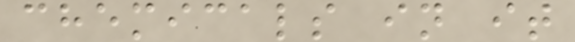chemicals in it
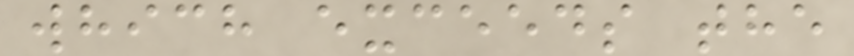which exceeds the
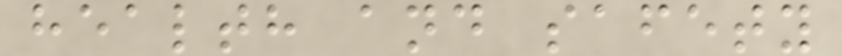health and safety
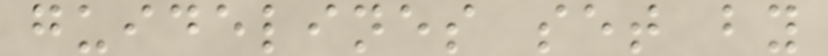guidelines set by
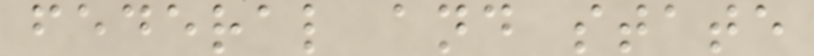federal and state
